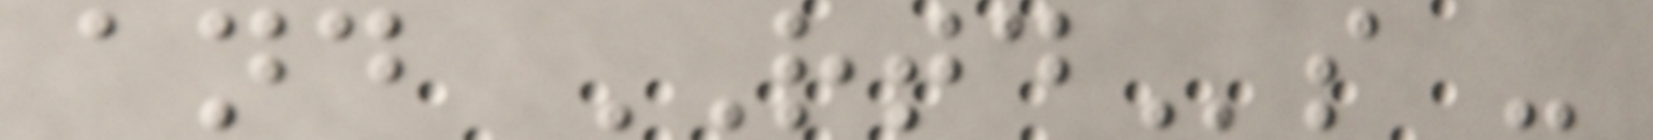and RTDs -
